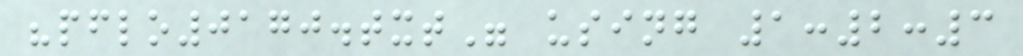"pflo0170.txt" using 1:2:3
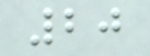20
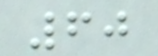60
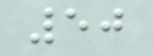50
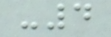-4
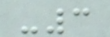-3
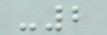-2
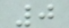0
